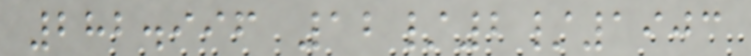282.996 12/2/1903
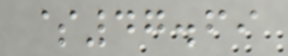$47.69
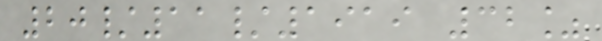20/11/1919 32%
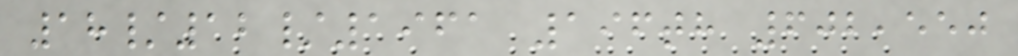18/12/1961 196th 602,550
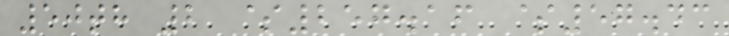50th 2 $257.16 $57.43
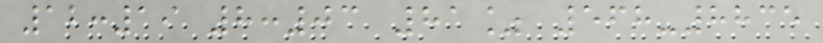12:19 8:03 81% 568-8835
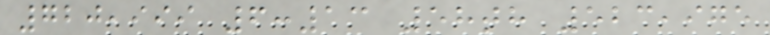720,999 6:13 58th 523,975
